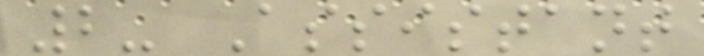2- Assistant
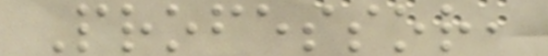Professor,
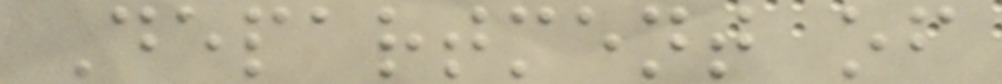Department of
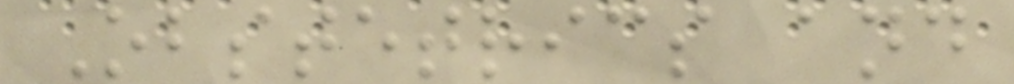Obstetrics and
